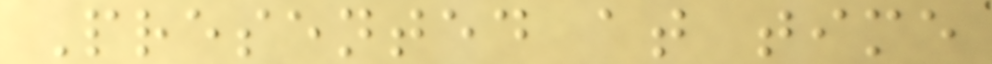Presented at time
